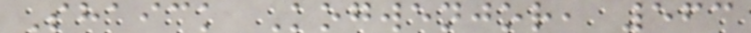Shaick Kogwenjor, 563
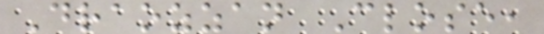Draozzan Close,
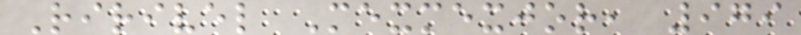Ririvel Mexmexjor, 979
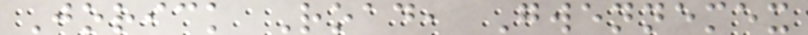Jorick Road, Gwennemex
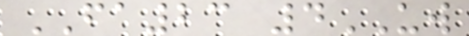FA23 4UW
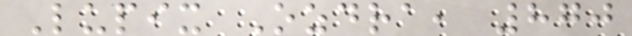Lupix Ozdra, 870
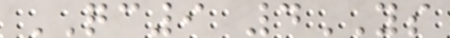QC9 4YS
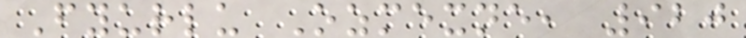Fyurlu Ozmexne, 920
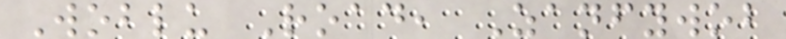Woblu Road, Zanfywob
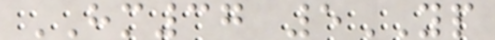HM37 5YP
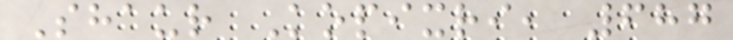Shaur Kopixri, 687
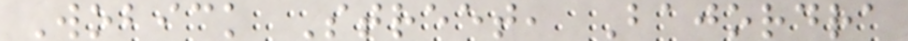Wobick Street, Bajordra
